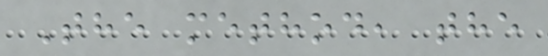The method, the
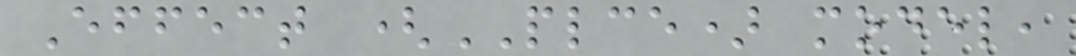Effect (PLCE) model,
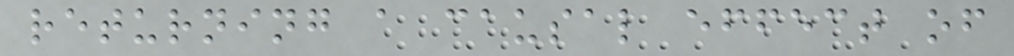returning a causal effect of
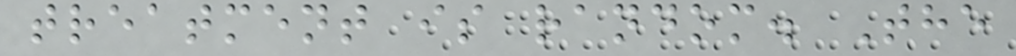treatment is random. The
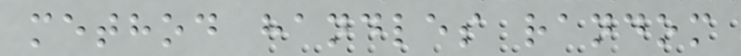method handles random
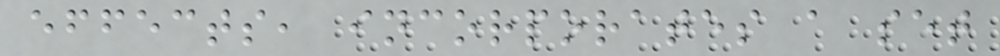effects, incorporates a set
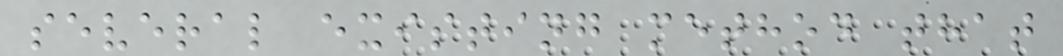several existing method that
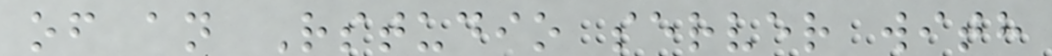of an Rstudio server with
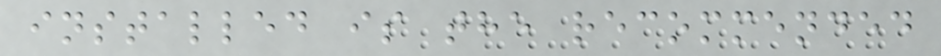installed is the recommended
